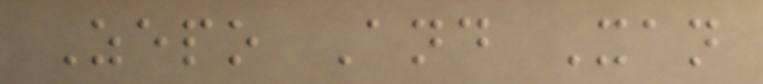Zepo And Xan
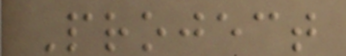Project
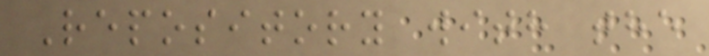Repository with the
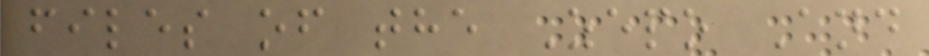files of the Zepo And
